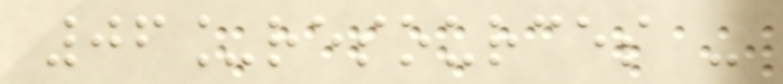06_resources -
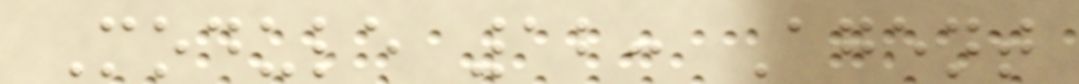Module 12: Agent
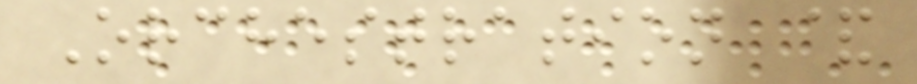Orchestration &
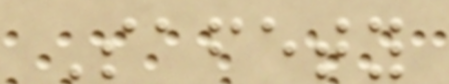Safety
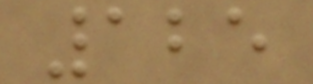125
